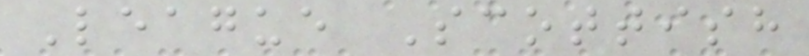League Scottish
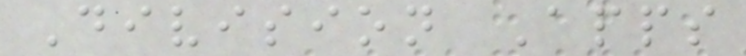Division Apps
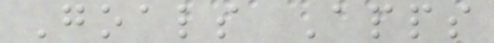Goals Apps
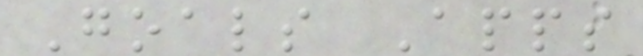Goals Apps
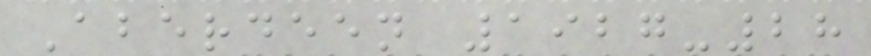Aberdeen 1927-28
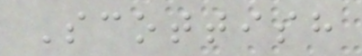Scottish
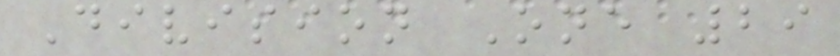Division One 29
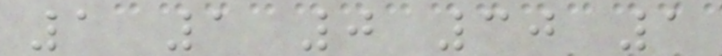1 1 0 30 1
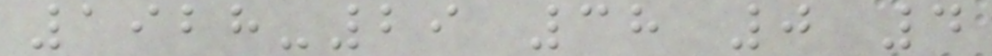1928-29 38 0 4
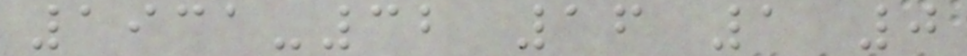1931-32 16 1 0
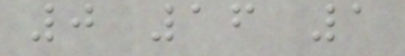0 16 1
